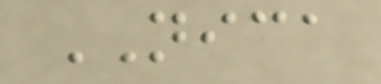NICA
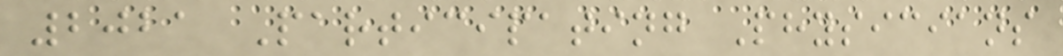2021 Participating Physicians
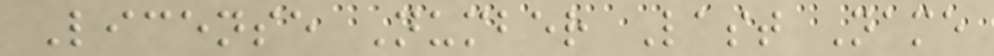License Number Last Name
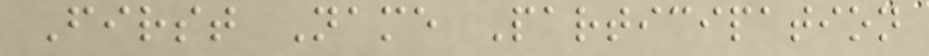First Name Participation
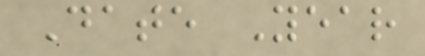Date Year
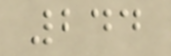244
